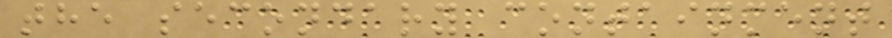the secondary containment
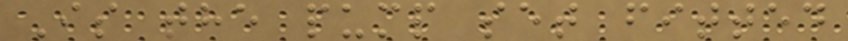Is the pump set fitted
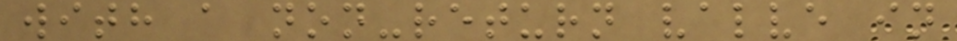with a non-return valve in
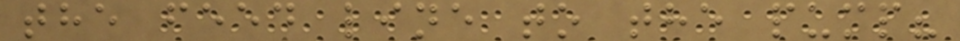the feed line to the pump?
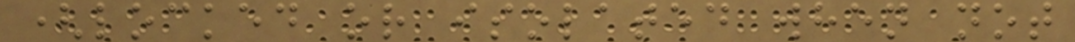(locked or isolated when not
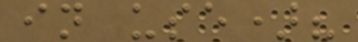in use)?
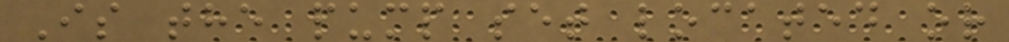Is the pump set located or
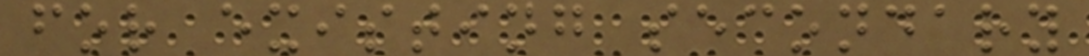for existing secondary
